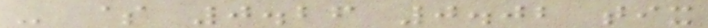- $ 0.26 0.02 tix
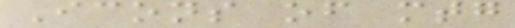Icons of mtg
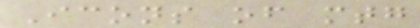Icons of mtg
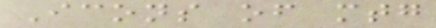Icons of mtg
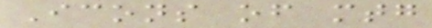Icons of mtg
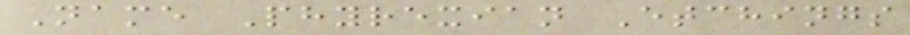Name Phyrexian Etchings
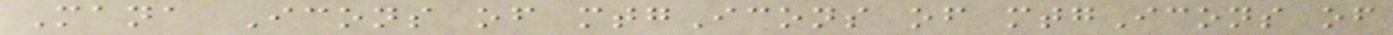Mana Icons of mtgIcons of mtgIcons of
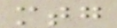mtg
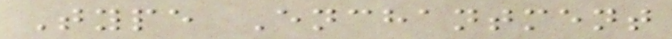Type Enchantment
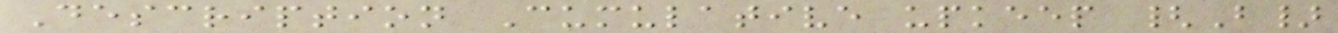Description Cumulative upkeep {B}
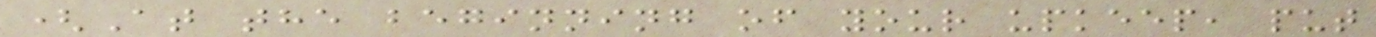(At the beginning of your upkeep, put
